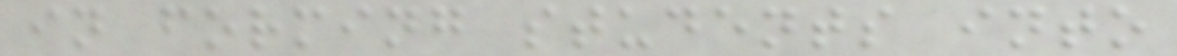in forming students into
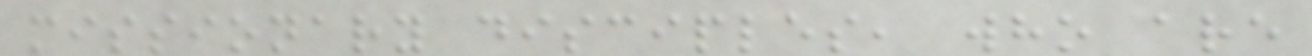missionary disciples, who are
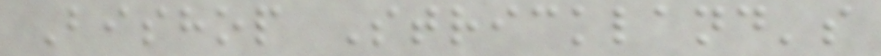Bishop Strickland's
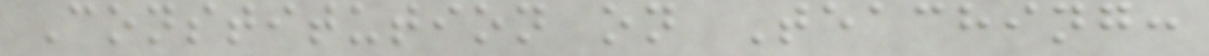Constitution on Teaching:
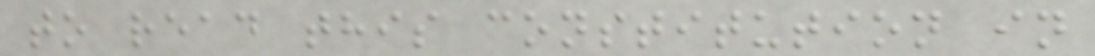to read this constitution in
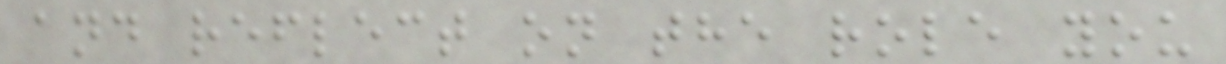and reflect on the role you
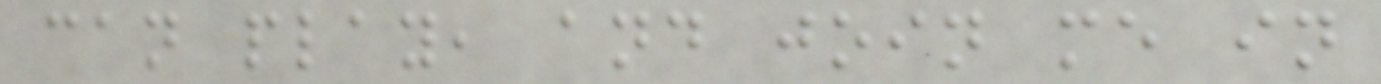can play, and join me in
